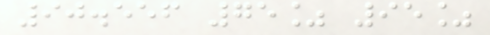90.556 75% 95%
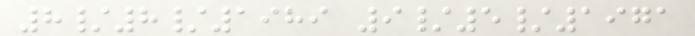8/8/1989 9/5/1971
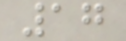17
